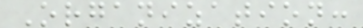Organization:
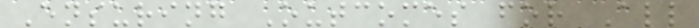Ensuring Outcomes for All
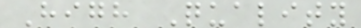High Quality
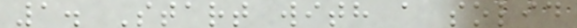1. Start with a solid
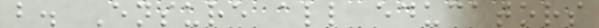b. Ensure all educators
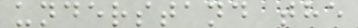understand the
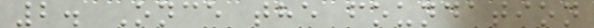2. Once the foundation
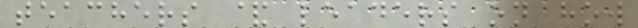teachers & leaders on how
